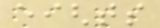eights
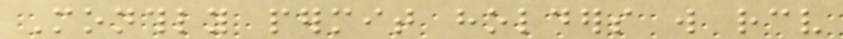Monthly permit holders will receive
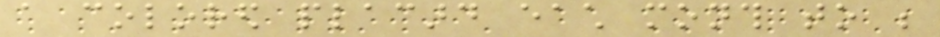a colored placard each month to be
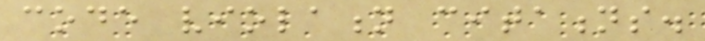code violation citations.
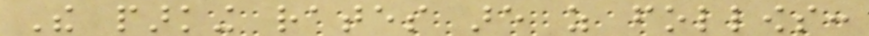The parking rates are as follows:
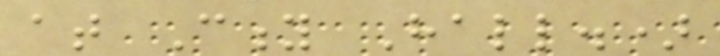at City Hall.)
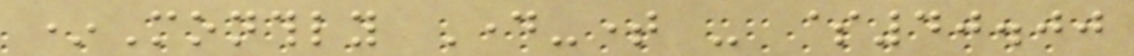*Monthly Day-time - $40.00
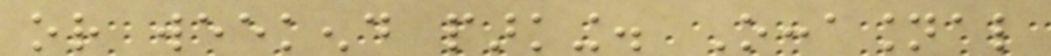or weekend parking. Occasional
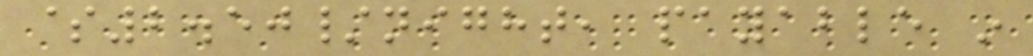$2.50/night, payable in
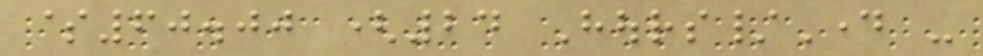$60.00 (24 Hours/Day -
